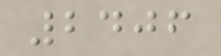2406
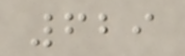629
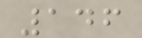146
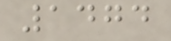1474
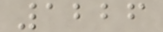1226
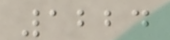1224
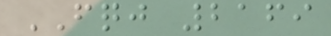FQJ 2169
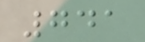741
